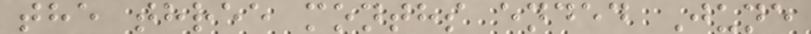the three months ended June
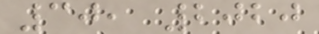30, 2020
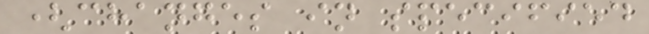(changes in specified
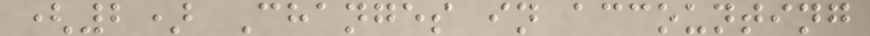(2) Changes in accounting
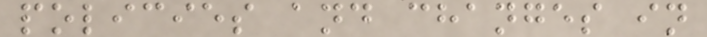policies and changes in
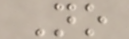No
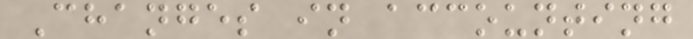Changes in accounting
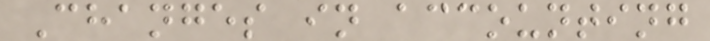Changes in accounting
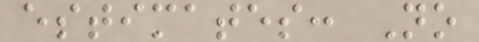estimates: No
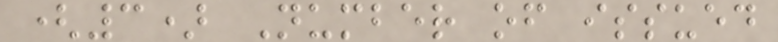(3) Number of issued
